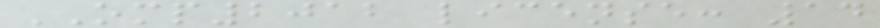OMP2012 license: 14
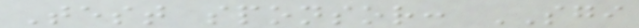Test sponsor: SGI
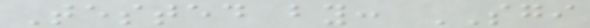Tested by: SGI
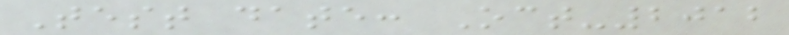Test date: Oct-2012
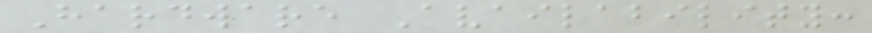Hardware Availability:
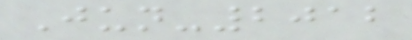Jun-2012
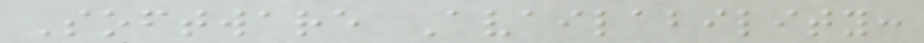Software Availability:
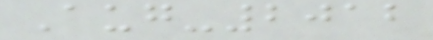Aug-2012
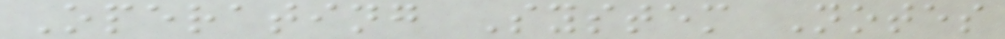Operating System Notes
